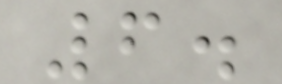6.
